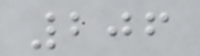206
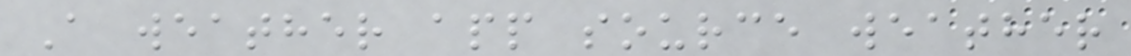A weather app source weather
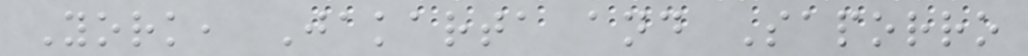York, Jakarta and Saporro
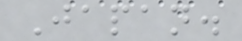Japan.
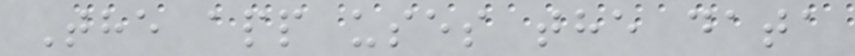The app uses the data
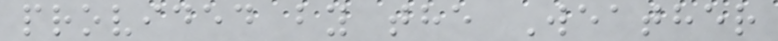provided by the Weather
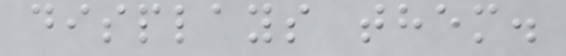displays them.
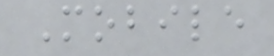Mobile
